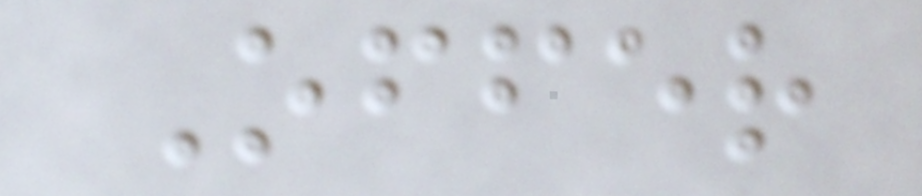Offer
